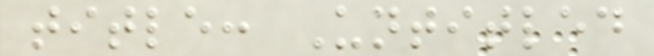title: Untitled
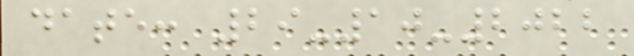date: 29-10-2022
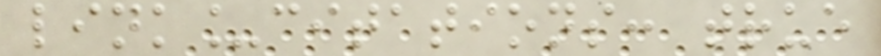link_citations: true
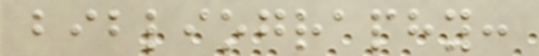bibliography:
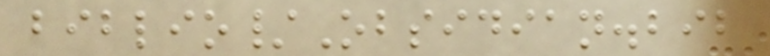biblio/Obsidian.bib
